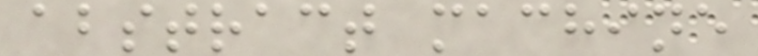abstract machine
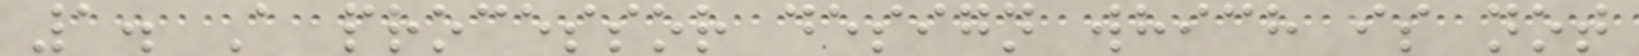1. A processor design which is not
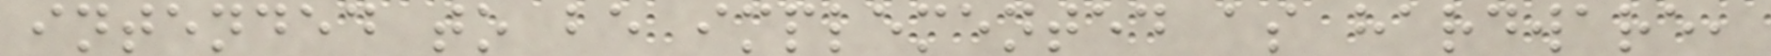intended to be implemented as hardware,
